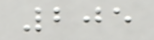205
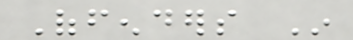Offenders In
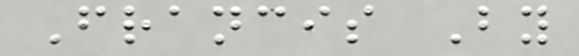Francis By
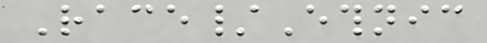Race/Ethnic
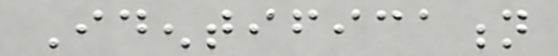Identification
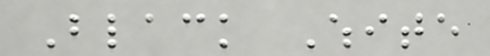Black White
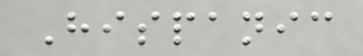Hispanic
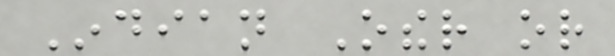Indian Other or
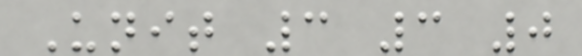Unit 3 3 0
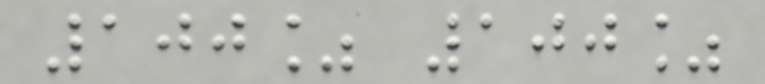100% 100%
